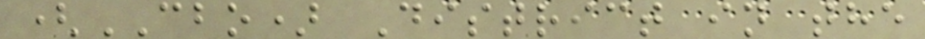(CBO) District in the
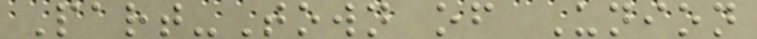Part-Town of Union
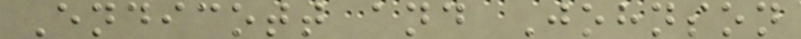Endicott and Johnson
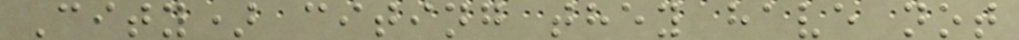City) citing they have not
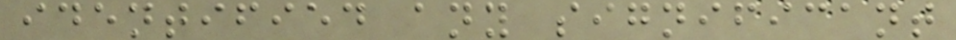identified any significant
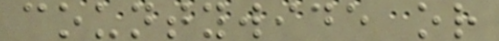countywide or
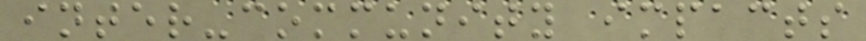inter-community impacts
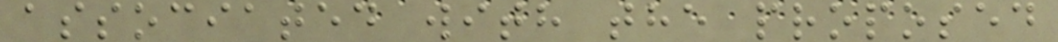associated with the proposed
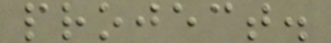project.
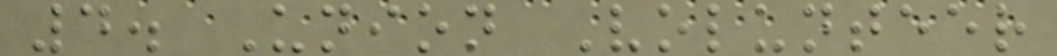4. Union Volunteer
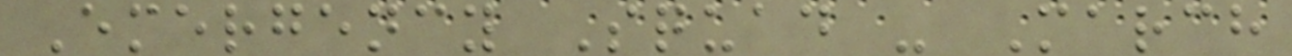Emergency Squad - March
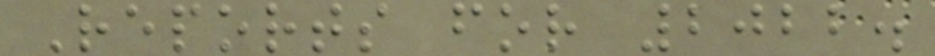Reports for 2022.
